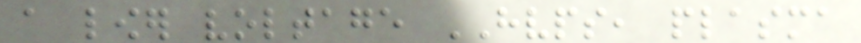a lower voltage HVPS, plasma
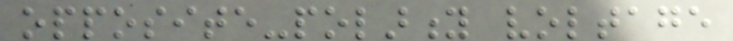opposite-polarity voltage
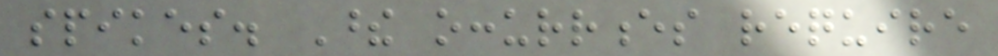spikes. These occurrences require
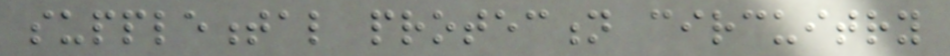supplemental protection circuitry
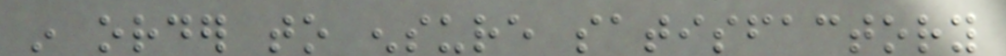in order to ensure satisfactory
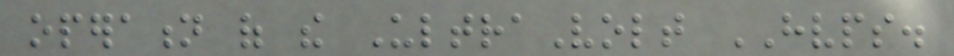operation of the UltraVolt HVPS.
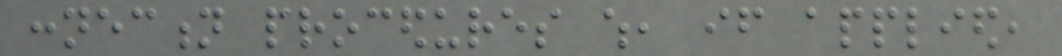connection procedures which, if applied,
